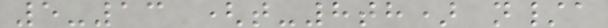5-13 (t-8th) n/a
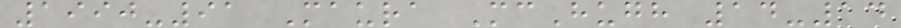1990-91 Maura McHugh 14-14
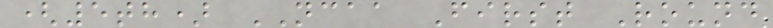(5th) NCAA First Round
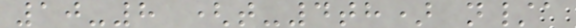10-8 (t-4th) n/a
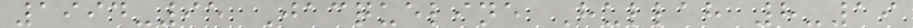1994-95 Jacqueline Hullah 8-19
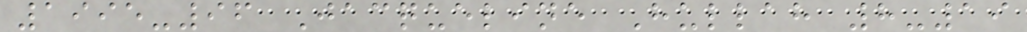1995-96 Jacqueline Hullah 8-19
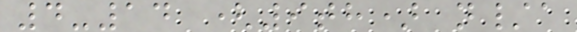4-14 (9th) n/a
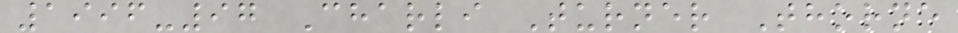1996-97 Charli Turner Thorne
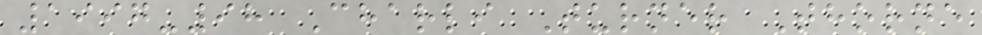1997-98 Charli Turner Thorne
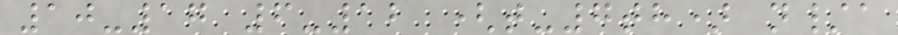10-17 6-12 (t-7th) n/a
